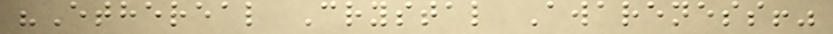"Ethereal Crystal Awareness!"
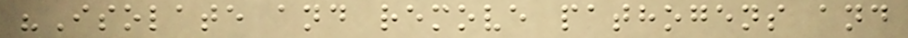"Isolate and remove pathogens and
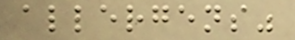allergens"
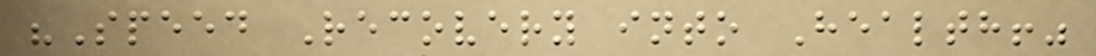"Speed Recovery into Health!"
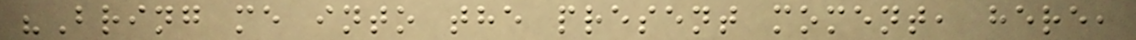"Bring me into the present moment, here,
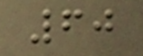60
